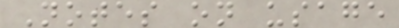Notes on usage
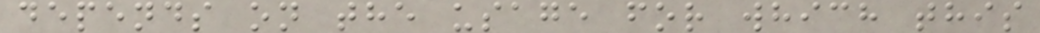depends on the usage for which this
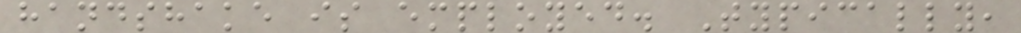handshake is employed. Typically,
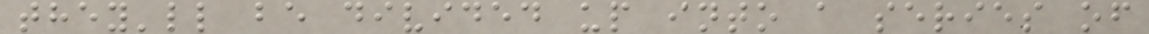they'll be divided up into a series of
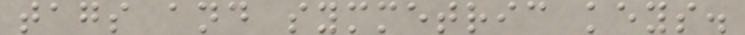tags and symmetric keys.
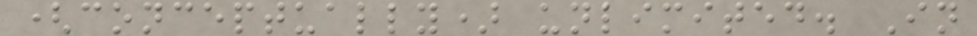(conceptually) unlimited. In
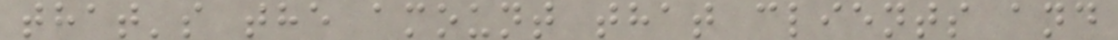that's the amount that clients and
